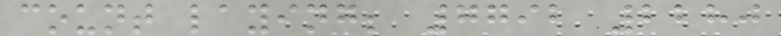count laying; 7792 2280
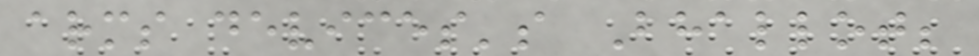arms devices's Bhallot;
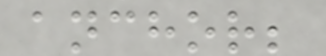anchor;
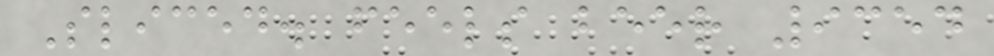Sliced. feels beer 9354
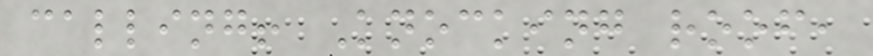calling! Knocking roof,
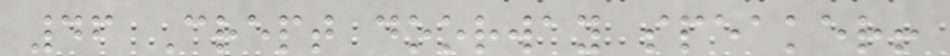46 Crept doorway speaker!
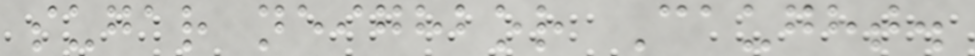sugar neighbor Caught.
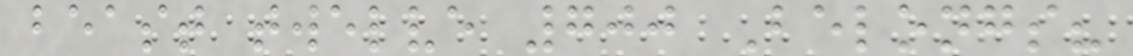beast twelve 700 Belongs?
